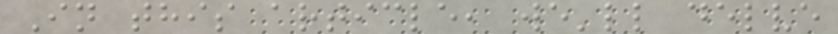In this article, we'll delve
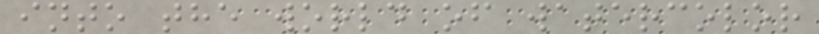into the world of watercolor
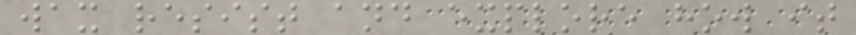wax resist and explore how it
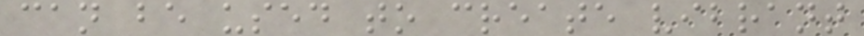can be used to create vibrant
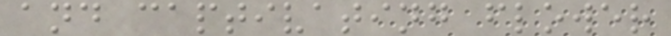and captivating flower
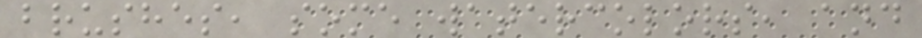brushes, some watercolors, and
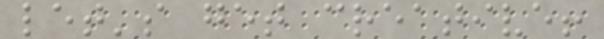let's get creative!
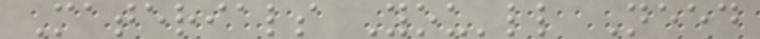Materials You'll Need
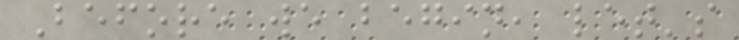Before we begin, let's
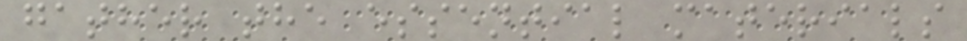gather the essential materials
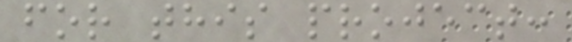for this project:
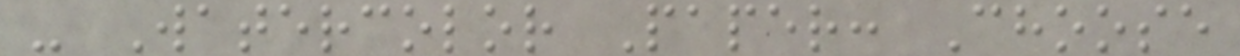- Watercolor Paper: Choose
